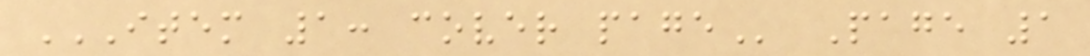ITEM 1: COVER PAGE Page 1
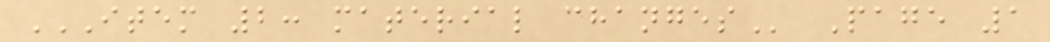ITEM 2: MATERIAL CHANGES Page 1
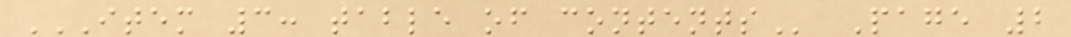ITEM 3: TABLE OF CONTENTS Page 2
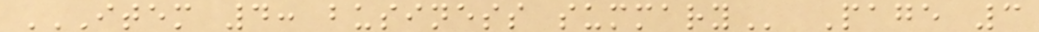ITEM 4: BUSINESS SUMMARY Page 3
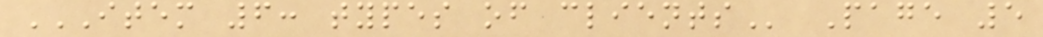ITEM 6: TYPES OF CLIENTS Page 5
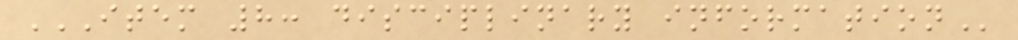ITEM 8: DISCIPLINARY INFORMATION
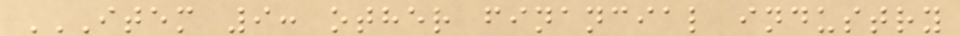ITEM 9: OTHER FINANCIAL INDUSTRY
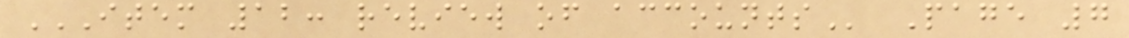ITEM 12: REVIEW OF ACCOUNTS Page 7
